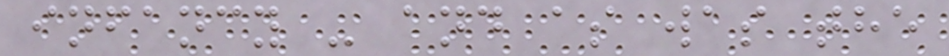infancy - and as was the
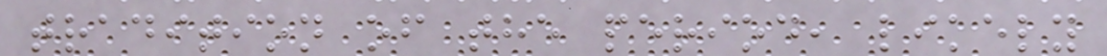tradition of the period, likely
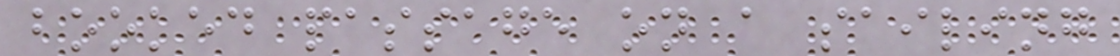booked passage on a sailing
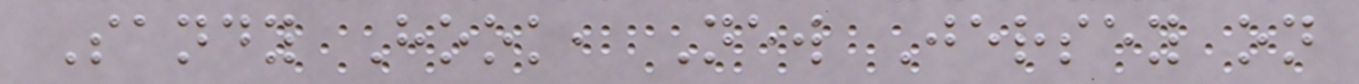Sandy Hook, New Jersey on
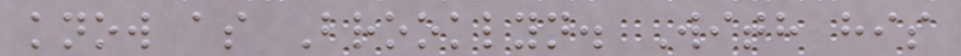know as Brooklyn. With his
